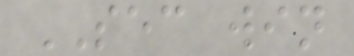SEC win
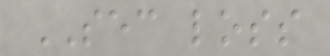SEC loss
